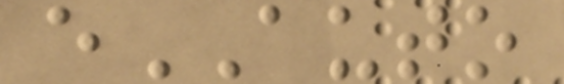eAUTO
